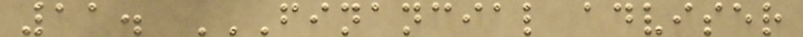11. FINANCIAL ADVISER
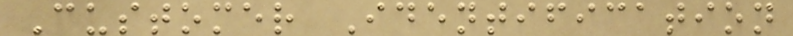Customer Identification
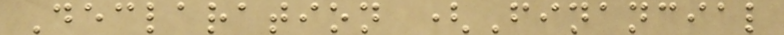Declaration (Financial
